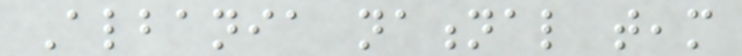Albania national team
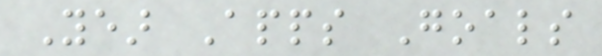Year Apps Goals
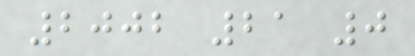2002 21 0
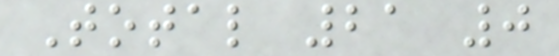Total 21 0
